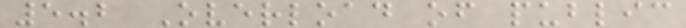5.2 Overload of public
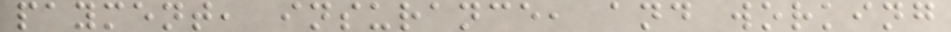payment, insurance, and working
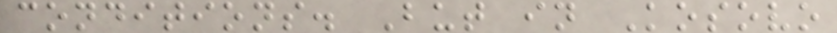conditions. But in Kosovo
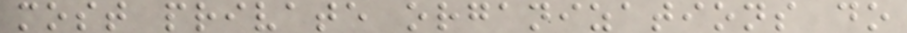most private organizations do
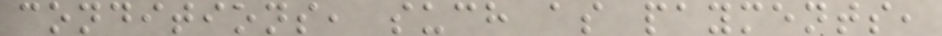conditions, such as payments,
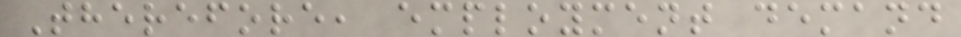Therefore, employment demand
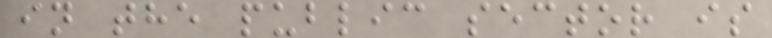in the public sector is
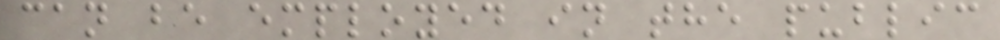can be employed in the public
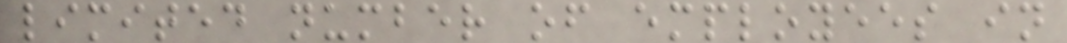limited number of employees in
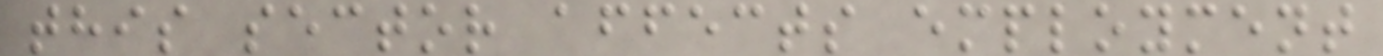this sector affects employment
